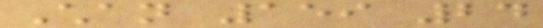Chan 159 24
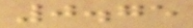0.75
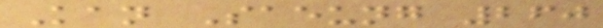Kan Saeung 260
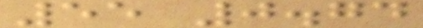55 0.74
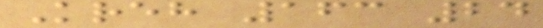Kreh 163 24
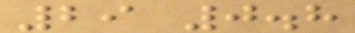29 0.8
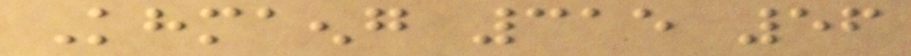Khmaeng 315 56
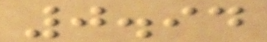0.94
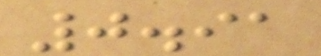0.91
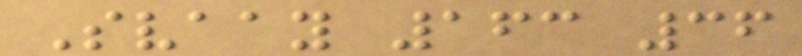Svaay 163 36
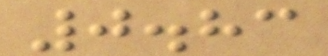0.83
